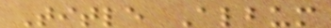Title Album
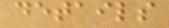details
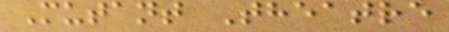Mutant Theatre
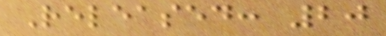Released: 20
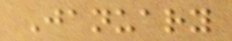January
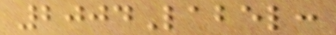2004Label:
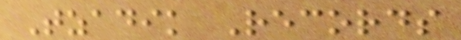Tzadik Records
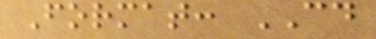Format: CD
